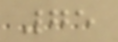75
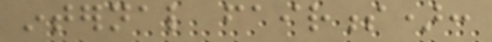internal fairness):
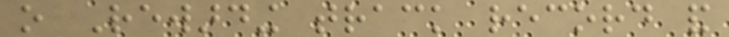o Rewarding track record and
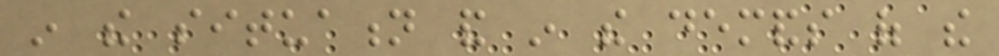in the situation and in the demands of the
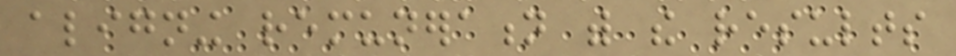aligning remuneration with the results
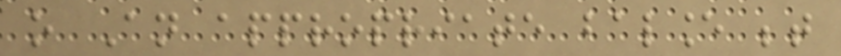o An appropriate balance between
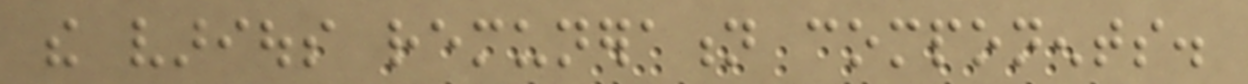the various remuneration components.
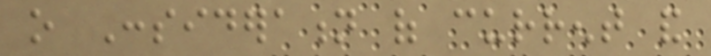o Consideration of current and
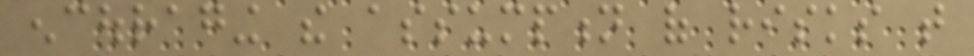encouraging the assumption of risks that
